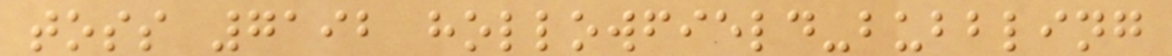toss 7192 hollowfield-bubbling
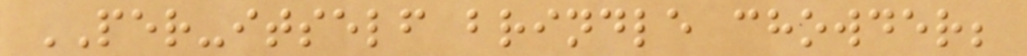PER-itself brindle chowder;
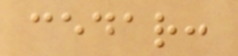cedar:
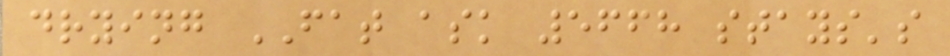drying FAT ask 5668 stays's
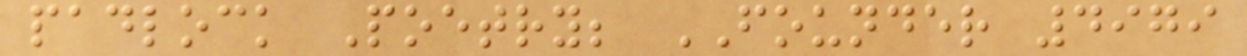padlock Poetry; FOUNDER 4979
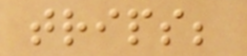trips;
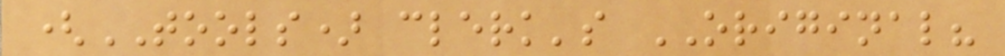(TOOLS) clerk's ORIGINAL?
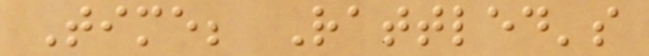Time; Rattled's
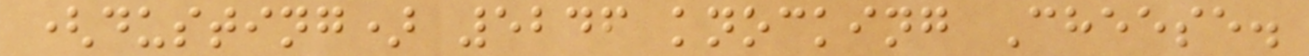(dusting) 5246 knocking Cheese.
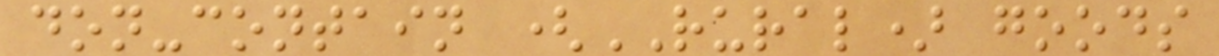don-contain (RURAL) goods
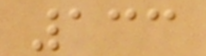133
